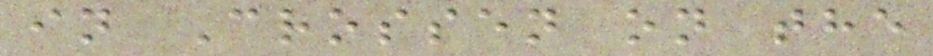in Crossen on the
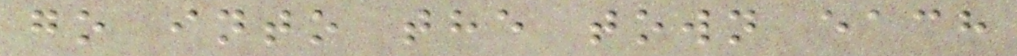go into the town each
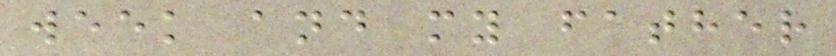week and my father
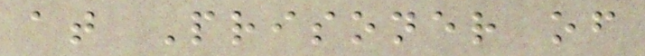at Prisoner of
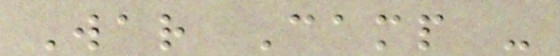War Camp -
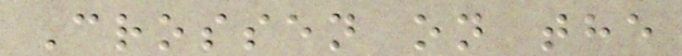Crossen on the
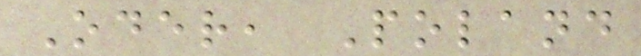Oder, Poland
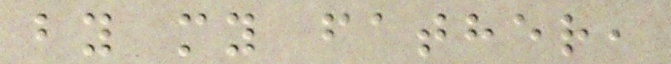by my father,
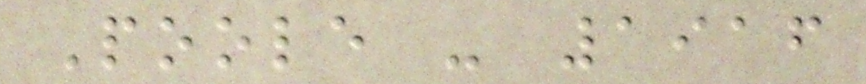Poole - 1916
